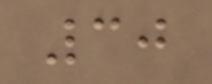30
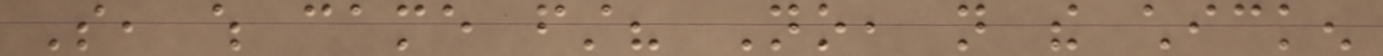So, which came first? No, not the chicken
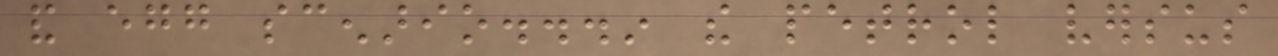and egg scenario...in the petrol versus
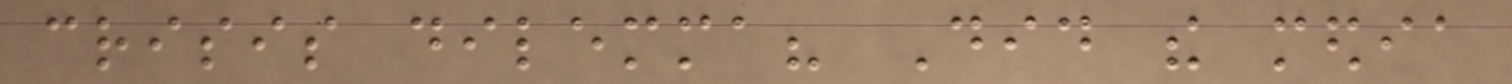crisis dilemma? Did the media
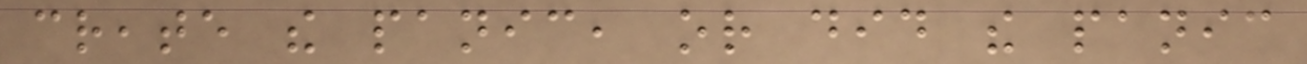create the panic, or did the panic
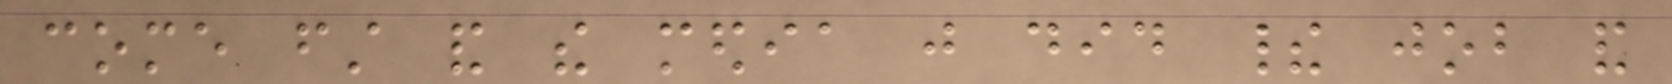come first and the media just did their job and
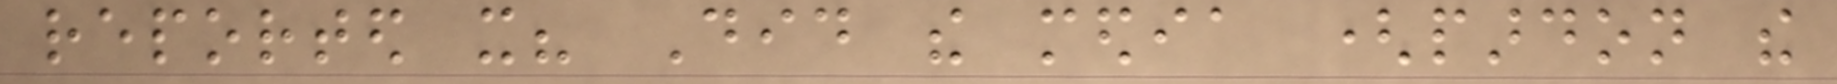reported it? Did the media (pardon the
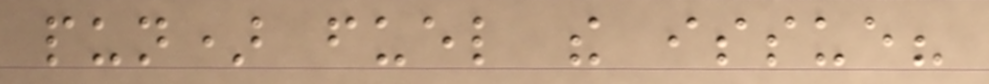pun) fuel the issue?
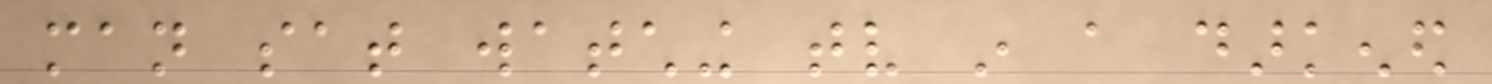man sat watching tv in a darkened
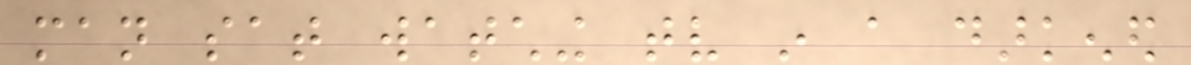man sat watching tv in a darkened
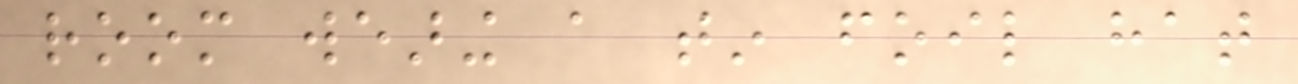room wearing a tin foil hat
